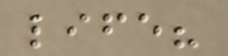life?
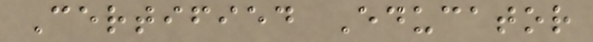Certified Educator
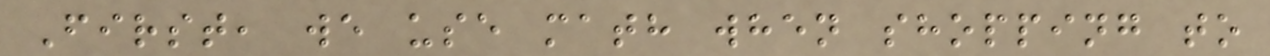First, we use math when shopping to
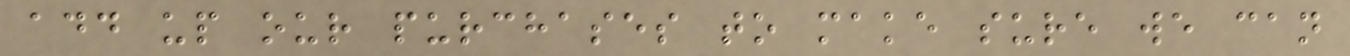add up our purchases to make sure we can
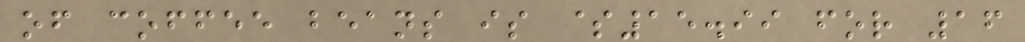of coffee beans is $15.99 for 16
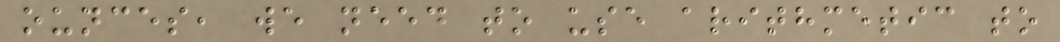ounces, we need to use arithmetic to
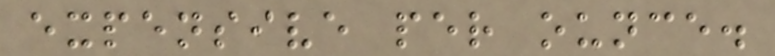expensive per ounce.
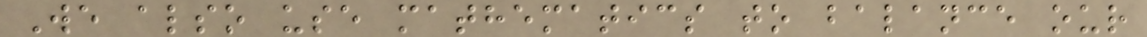We also use mathematics to balance our
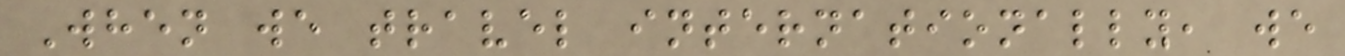When we travel internationally, we
